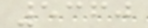5360
